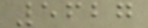5627
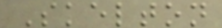Skelton
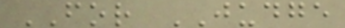FOR JUDGE
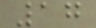17
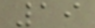19
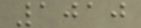1010
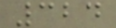324
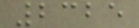2325
